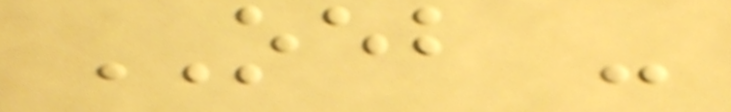OEB -
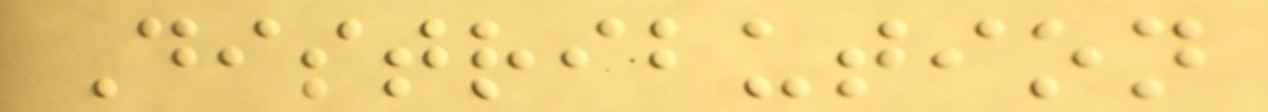Distribution
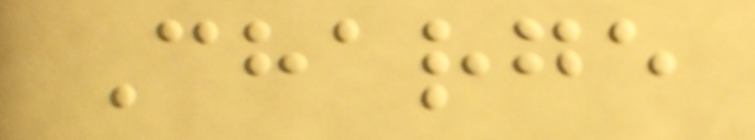Charge
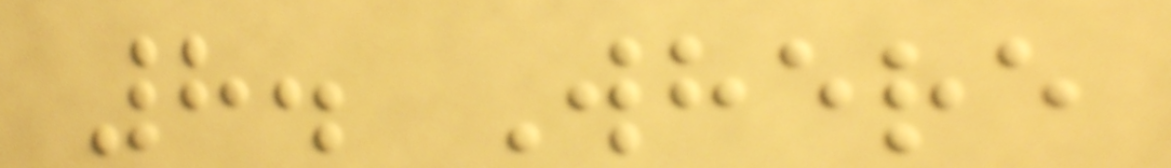8. Where
